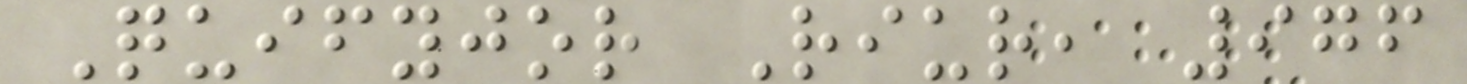Quifyjor Riur, 976
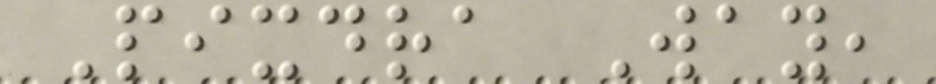Pixdra Way,
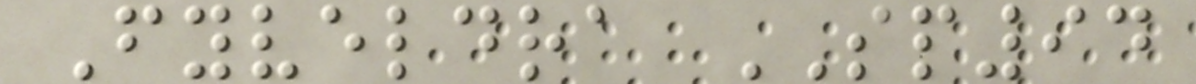Fyveldra SP94
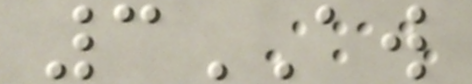3AW
